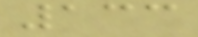133
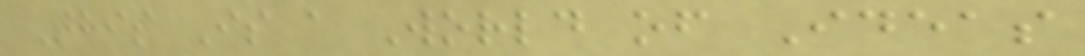This Is a World of Ideas
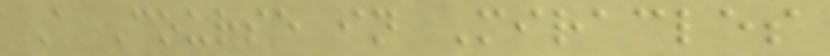A Course in Miracles
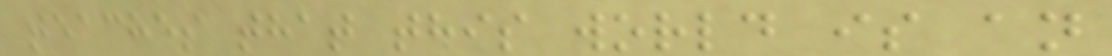teaches that this world is an
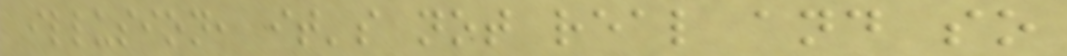illusion, it's not real and so
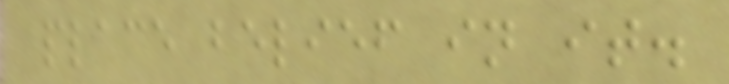place belief in it.
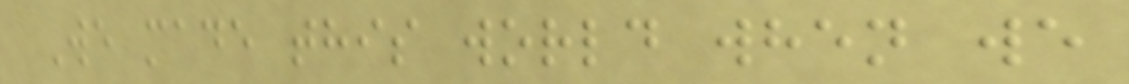We made this world when we
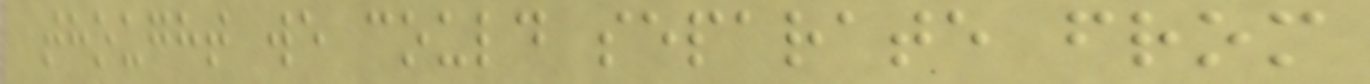thought we could separate from
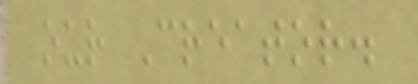our Creator.
